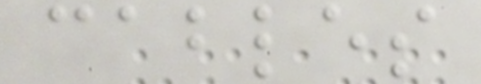cables
